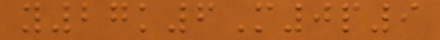y27k6M0p9
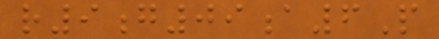r9g09a6P
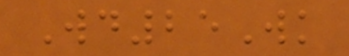Wd25Wk
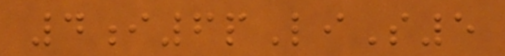4i6pLiS5
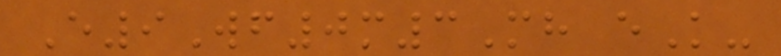E9Wf0m3Mh eK-
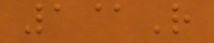1@R
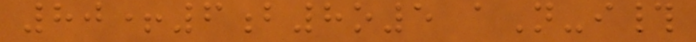80+6b8o5 aN-i#
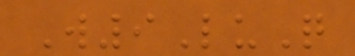W9LuQ
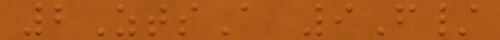2ZtsA 9F/
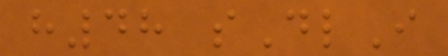h48 sDlI
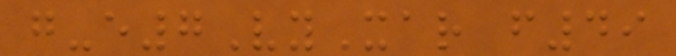g-e7VyXar f49
